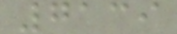7139
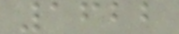1622
